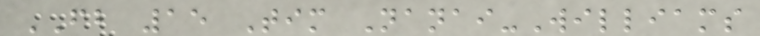FB 15 Tim Nanai-Williams
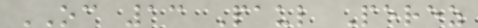OC 13 Paul Perez
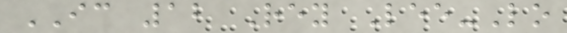IC 12 Rey Lee-Lo
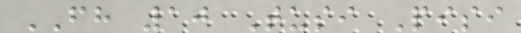FH 10 Tusi Pisi
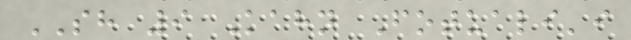SH 9 Kahn Fotuali'i
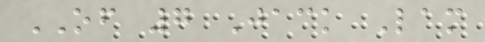OF 7 Jack Lam
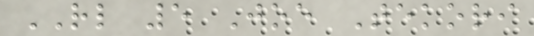RL 5 Joe Tekori
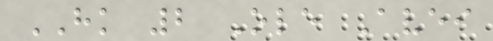HK 2 Ole Avei
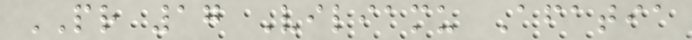PR 17 Viliamu Afatia
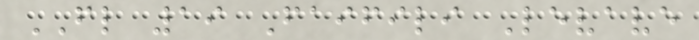FL 19 Faifili Levave
